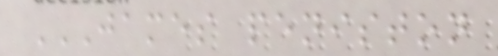JAMES PENISTON
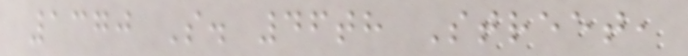1370 S. 46th Street,
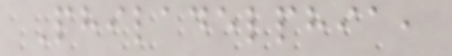Philadelphia,
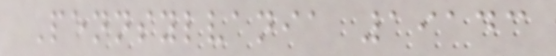Pennsylvania 19143
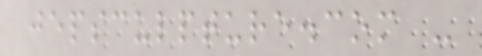jepsculpture.com -
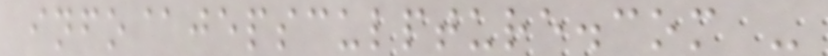info@jepsculpture.com -
